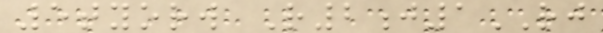5tyorw R2j1RJ
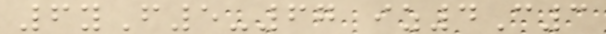6yF5-67 iz4C3
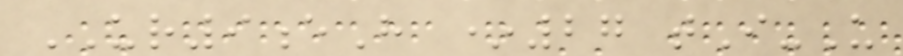UR9eH *27 tI-U
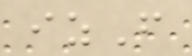izF
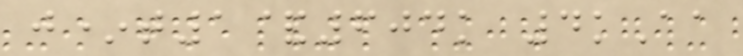j*t1&604k 4kAa
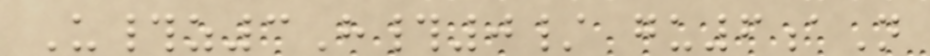U#z3H#0/ gu6aN
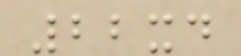22xd
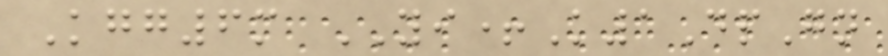Kgg6m YI+K1DpGn
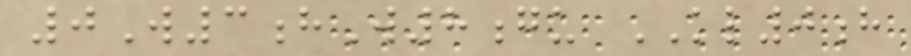0W3hW8gu KL0h
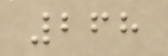268
